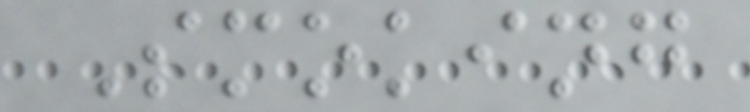Smoking
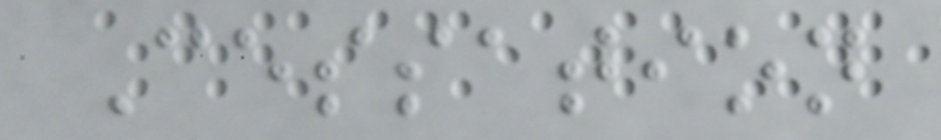Cessation
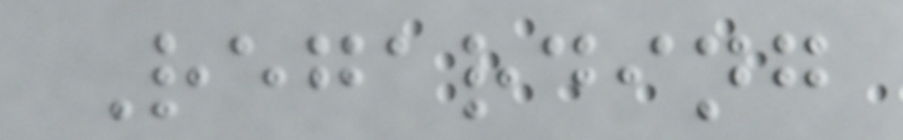Regarding
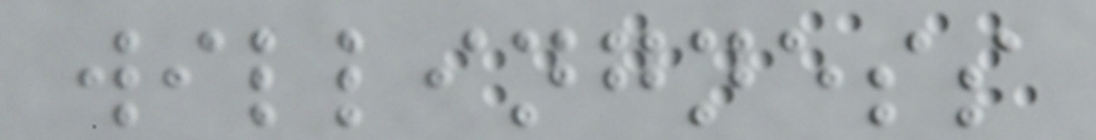willingness
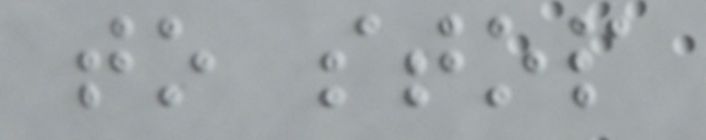to stop
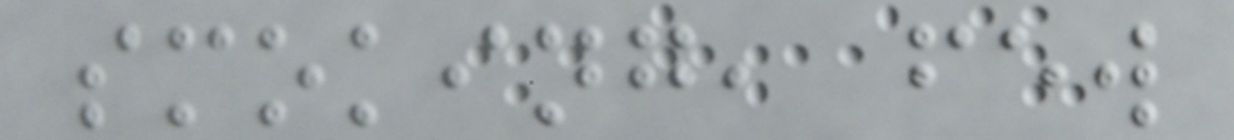smoking, few
